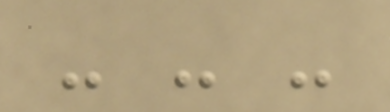- - -
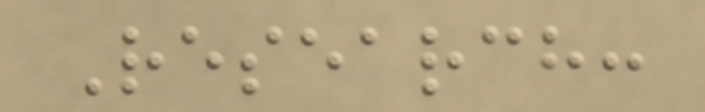Research:
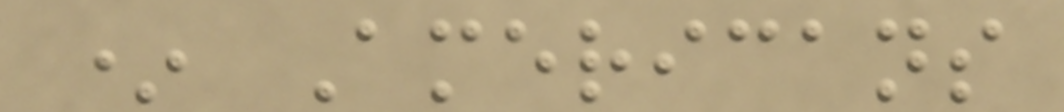* Americans
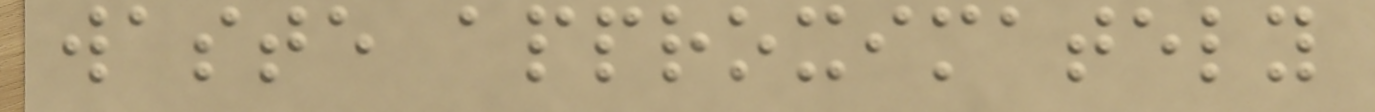waste approximately
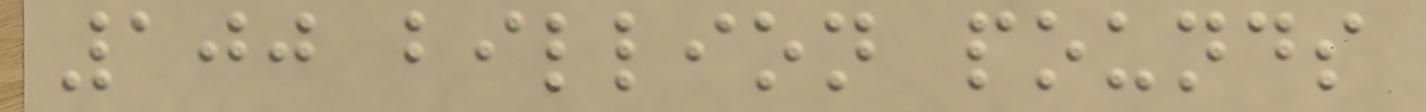100 billion pounds
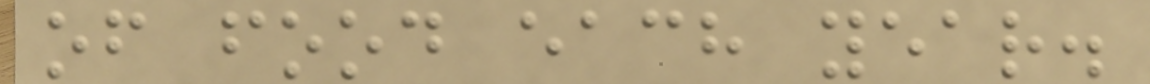of food each year.
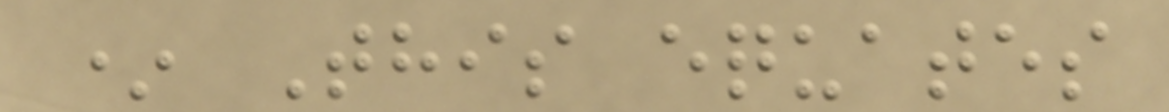* This equates
